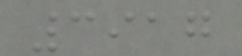3917
